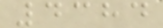4384
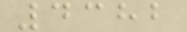4382
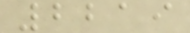2219
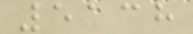5138
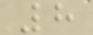8
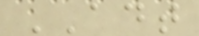ADT
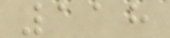118
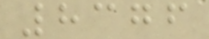8376
